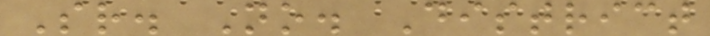Sr. No. District
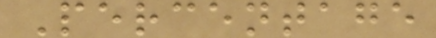Percentage
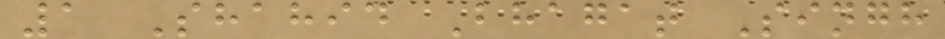1 Shahid Bhagat Singh
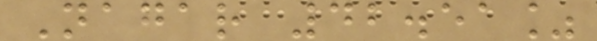Nagar 42.51%
